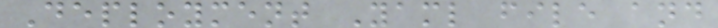Deployment Yaml file and
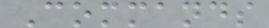Commands
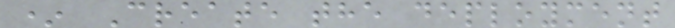* Create the deployment
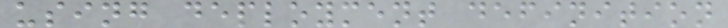using deployment definition
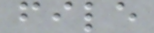file
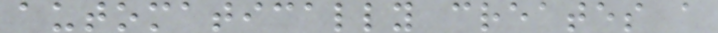automatically creates a
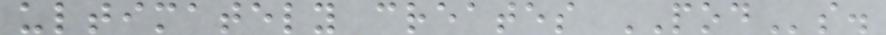ultimately creates PODs.
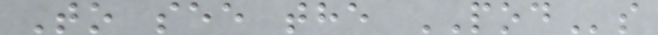To see the PODs
